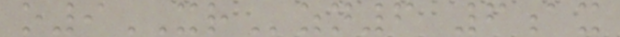o9XRzn6 6ax
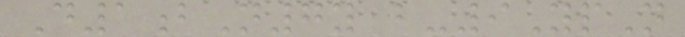D1bN7y b-9YpN
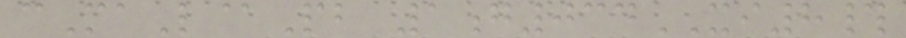cMaL@Pb 1g034XI8#
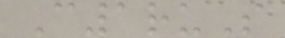C1ruS
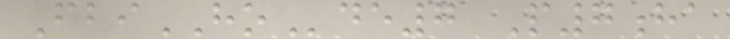FbiHOde7 P7ha
